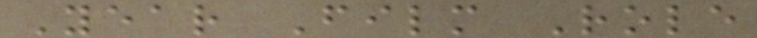Year Film Role
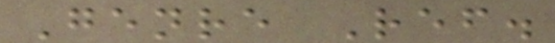Genre Ref.
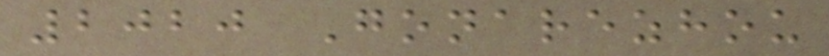2020 Gonarezhou
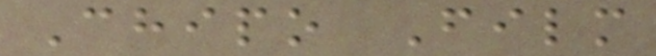Chipo Film
